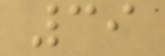39
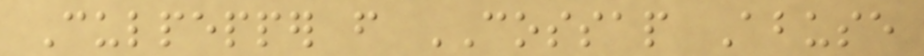Culpepper from COSSAP Abuse
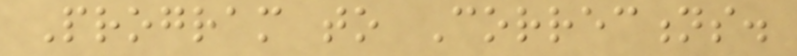Program to Corrections.
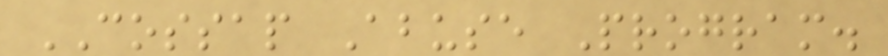COSSAP Abuse Program.
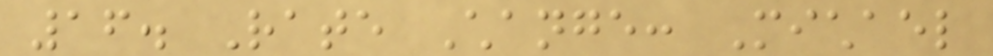16. Rate Change: Michael
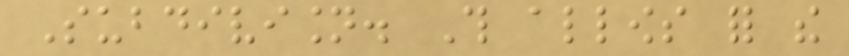Subdivision. This allows for the
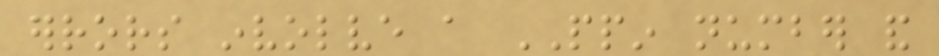errors involve a PPIN number and
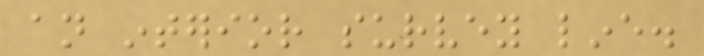an interior survey line.
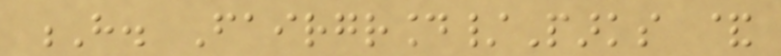H. Fairground/Parks &
